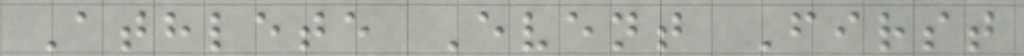Athlete Event First
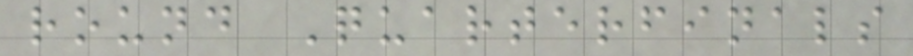round Quarterfinals
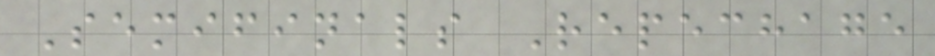Semifinals Repechage
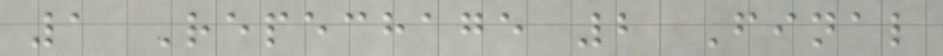1 Repechage 2 Final
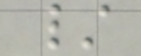/
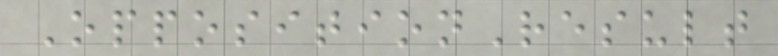OppositionResult
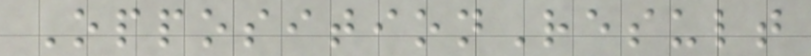OppositionResult
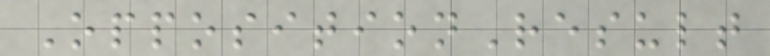OppositionResult
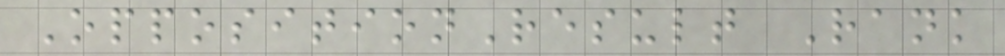OppositionResult Rank
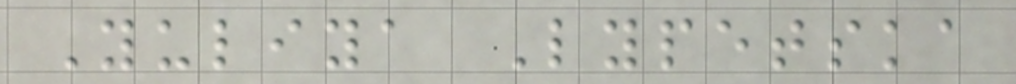Yuliya Lypetska
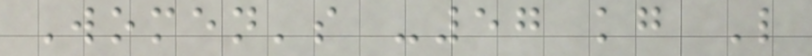Women's -57 kg L
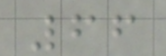66
